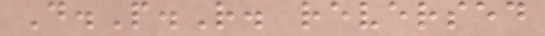D.P.R. reversed
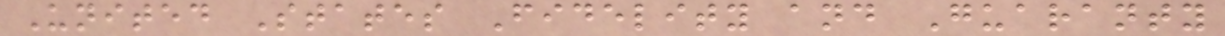United States Fidelity and Guaranty
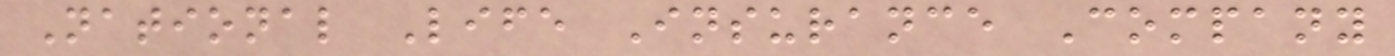National Life Insurance Company
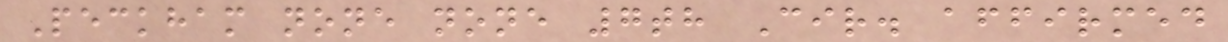Peckham none none 7th Cir. affirmed
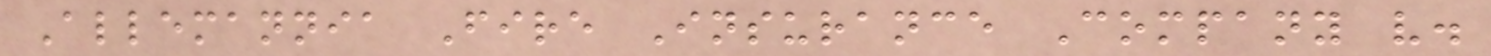Allemannia Fire Insurance Company v.
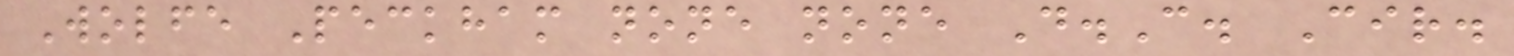Wolfe Peckham none none D.C. Cir.
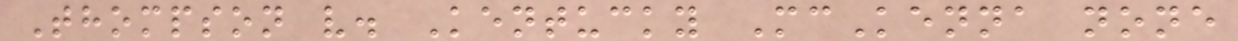Thompson v. Kentucky McKenna none
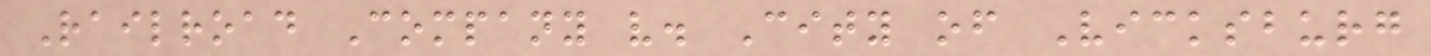Railroad Company v. City of Vicksburg
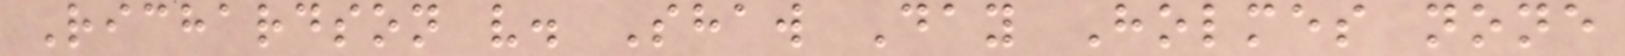Richardson v. Shaw Day Holmes none
